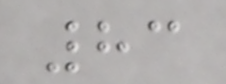83
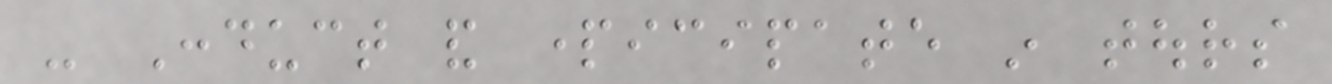- Conduct and participate in tours
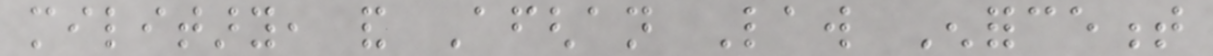military, and Afghan Law Enforcement
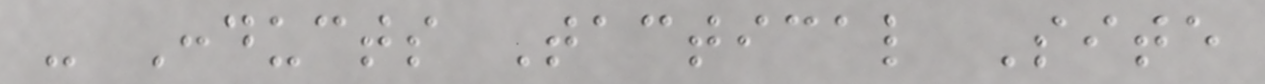- Conducts Tactical Site
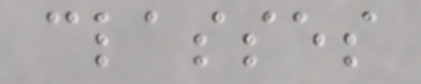classes
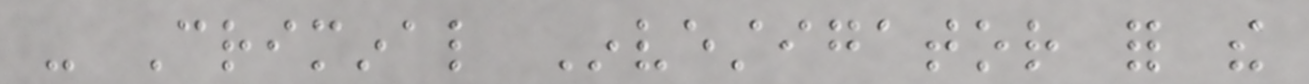- Criminal Investigator for the
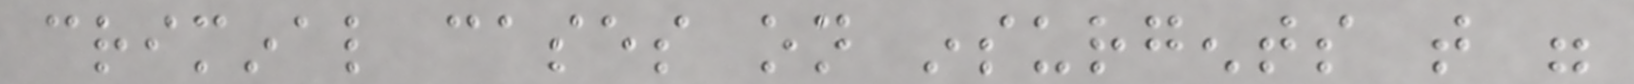criminal cases on insurgents that were
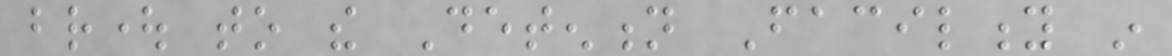brought to the Detention Facility in
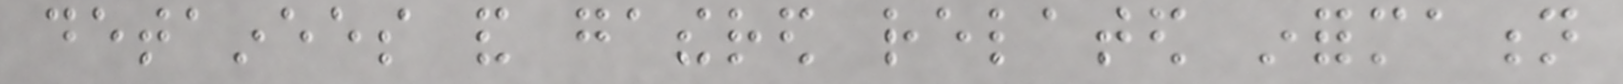detainees and gathered related information
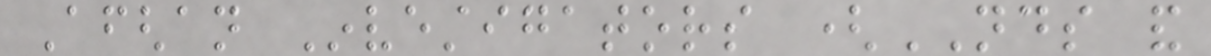Afghan Investigators (NDS and
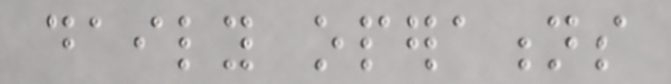daily operations
